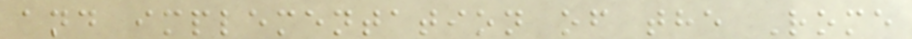and implementation of the Rome
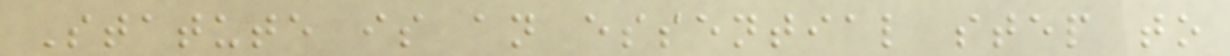Statute is an essential step to
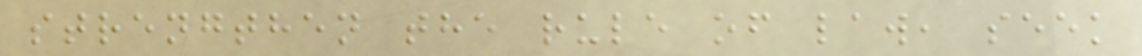strengthen the rule of law, seek
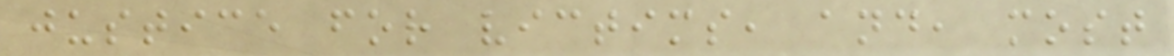justice for victims, and, most
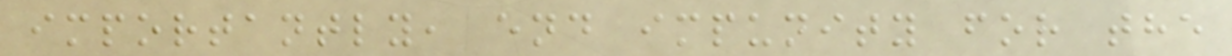importantly, end impunity for the
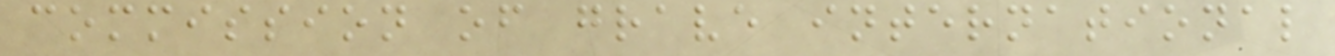commission of grave international
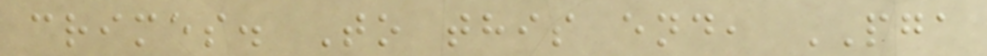crimes. To this end, PGA
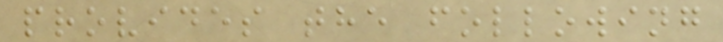provides the following
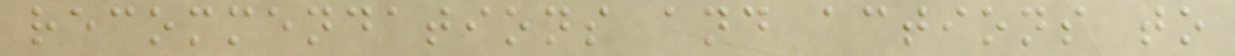recommendations and actions to
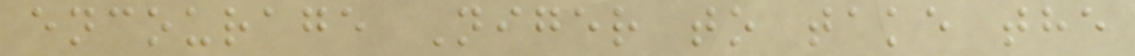encourage Niger to take the
